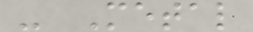- Metal
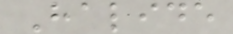Halide
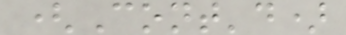(Cont'd)
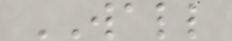WALL
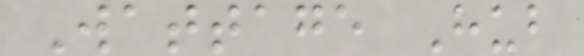Wattage Hub
